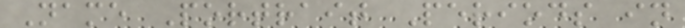Name Portrait Periods in
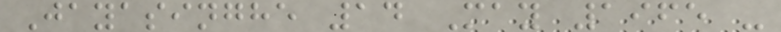Jayasinghe 14 May 1965 -
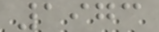1973
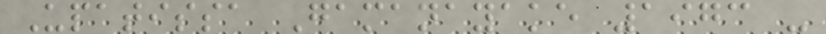Upatissa Gamanayake 1973 -
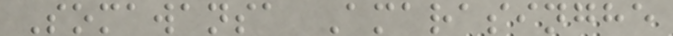Somawansa Amarasinghe
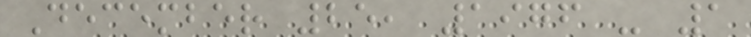December 25, 1976 - 1
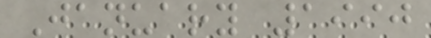January 1990
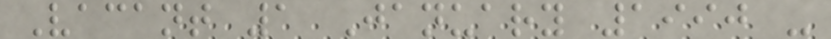Vacant 1 January 1990 -
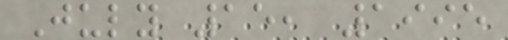July 15, 1995
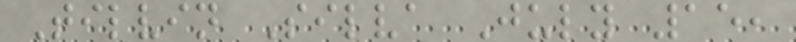Tilvin Silva July 15,
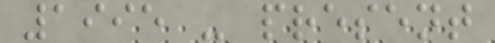1995 - present
